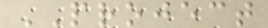PROJECT
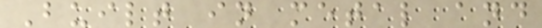Built in metal and
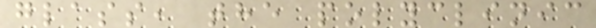glass, the polyclinic
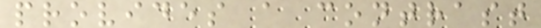provides a contrast
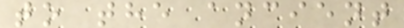to the ancient
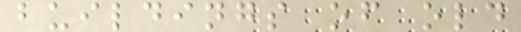buildings of old
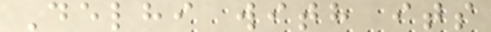Delhi with its
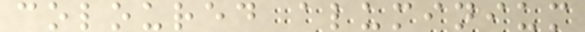coloured aluminium
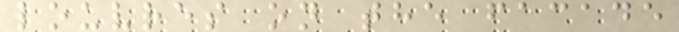louvres on the facade
